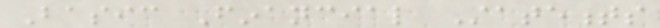Basic Financial Statements
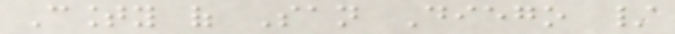County of San Diego /
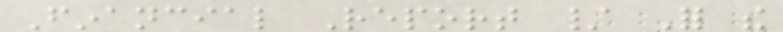Financial Report / For the
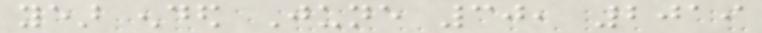year ended June 30, 2019
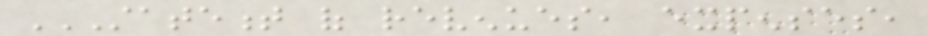STATEMENT OF REVENUES, EXPENSES,
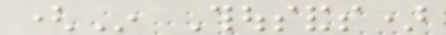(In Thousands)
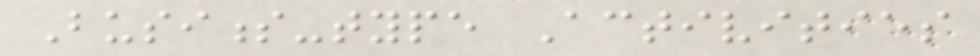Business-type Activities
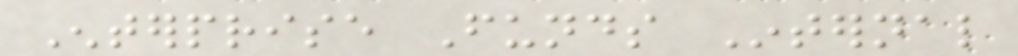Enterprise Funds Internal
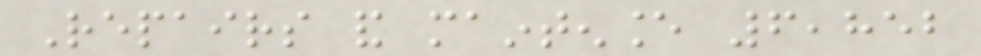Repairs and maintenance 6,852
